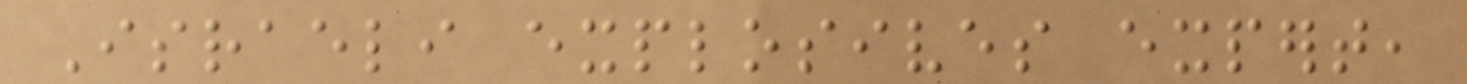Israeli explosives expert,
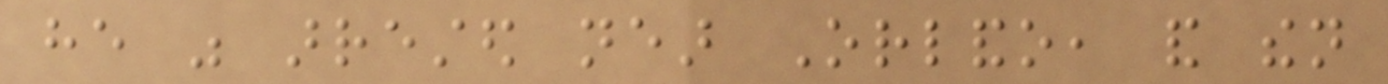he was arrested near Orlando, and then
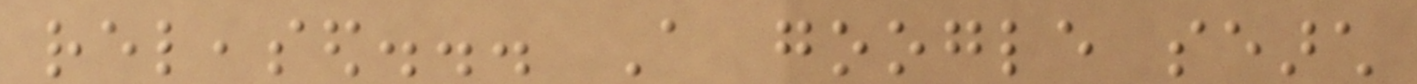released... A google search
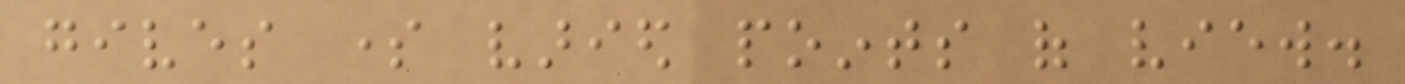gives some varied points of view.
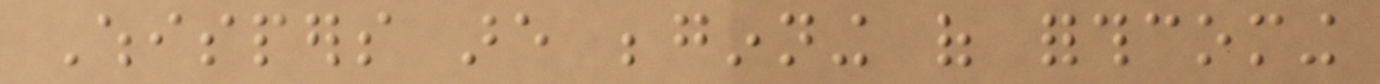Whispers are beginning of forthcoming
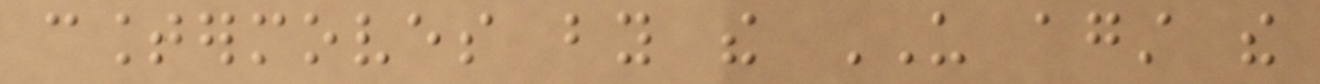countermoves by the US against the
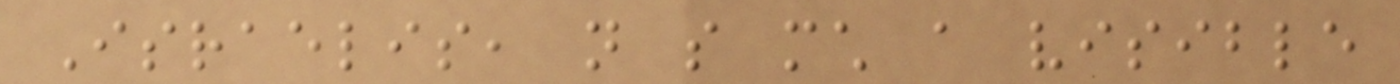Israelis, not so much a visible
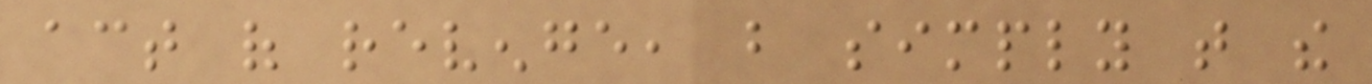act of revenge, but simply that the
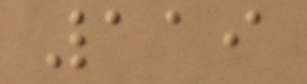119
